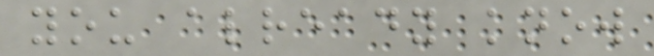you already know
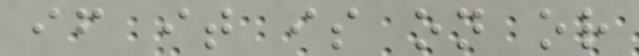if it is on or
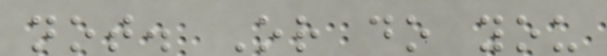not. Or do you
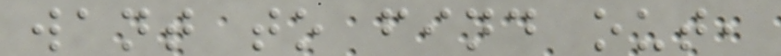want to find out,
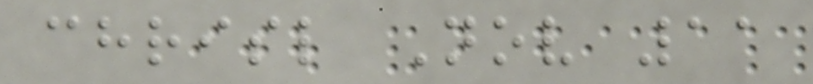chrisl Nov 11
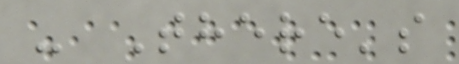- There's
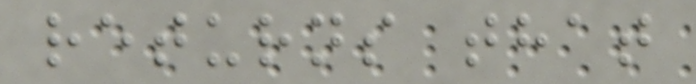returns that
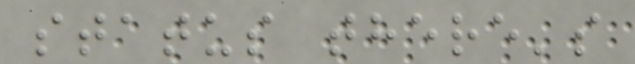status there's
